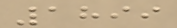1899
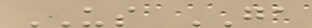US GA
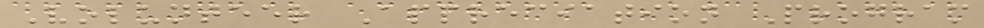Volunteer Appreciation Program
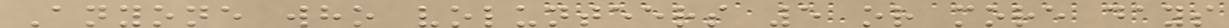Anyone who volunteers 5 or more days
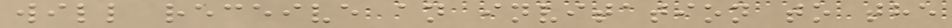will receive an invitation to the
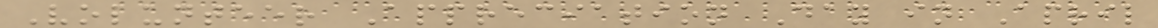Volunteer Appreciation Day in April
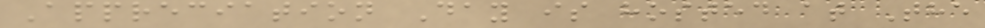Appreciation Day is hosted at The
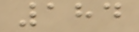184
